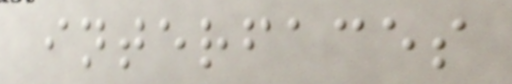interfaces
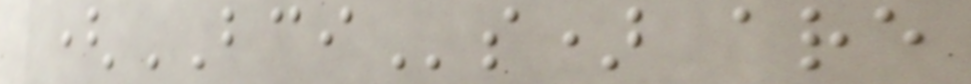(BCIs) are
